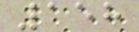158
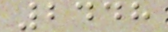2448
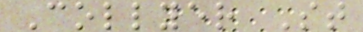Collyer St
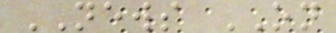NEWS ON
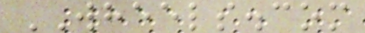WHEELS.com
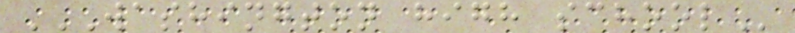WASHINGTON HIGH SCHOOL
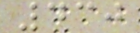430
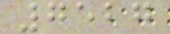7527
